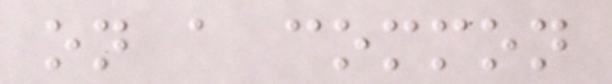on a common
